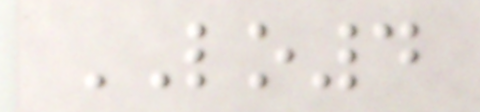LO4
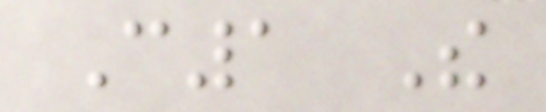C1 The
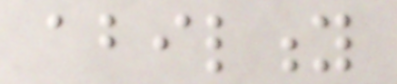ability
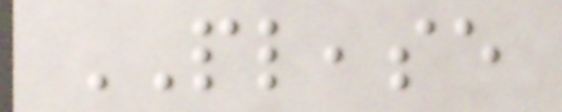PLEASE
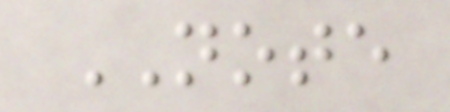NOTE
